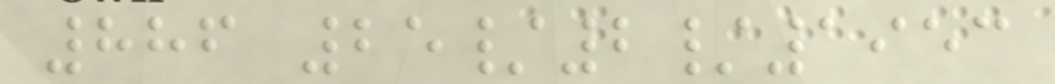886 25/2/1953
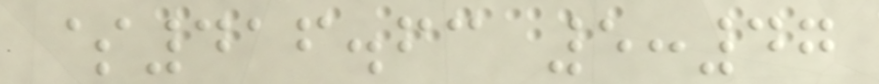$416.63 5:47
